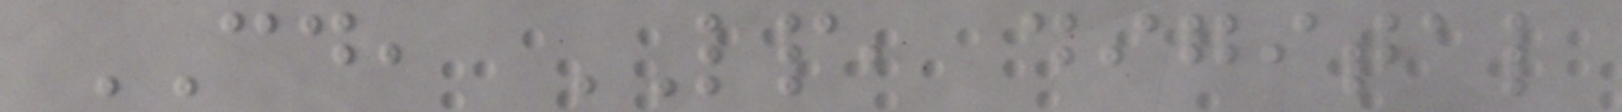CD, LP, digital
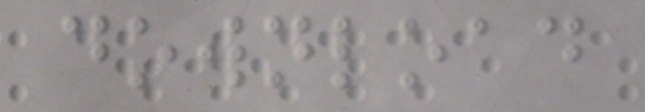download
